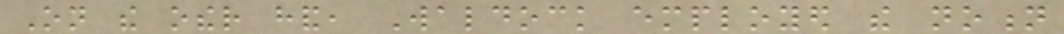On the other hand, Waldock employed the notion
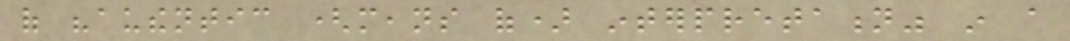of "authentic (means of) interpretation" in a
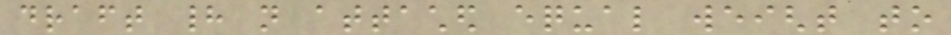draft had not attached equal weight to
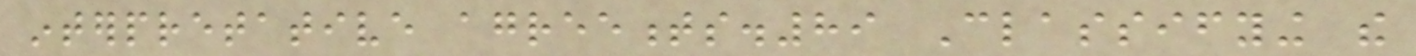interpretative agreements.89 Classifying the
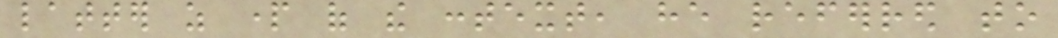latter as part of the context, he referred to
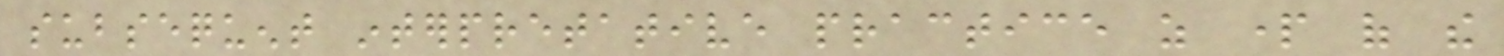subsequent interpretative practice as part of the
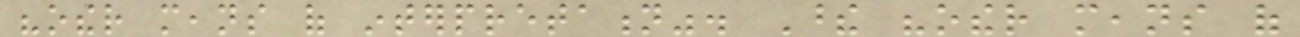"other means of interpretation". These "other means of
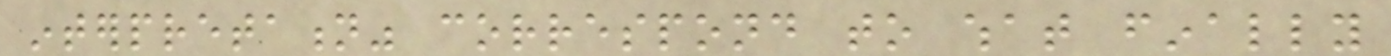interpretation" correspond to what finally
